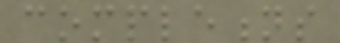completions
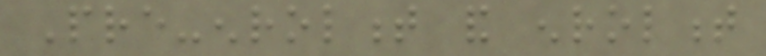Pre-enrolment and enrolment
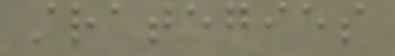strategies
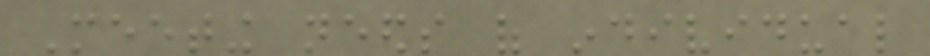Meeting needs of individual
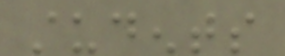students
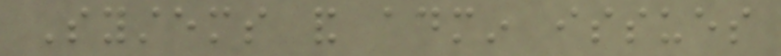Systems and admin issues
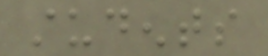students
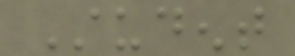Student
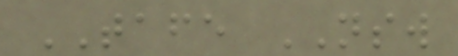TAFE NSW
